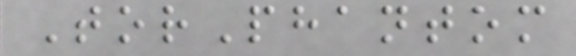TorPhantom
